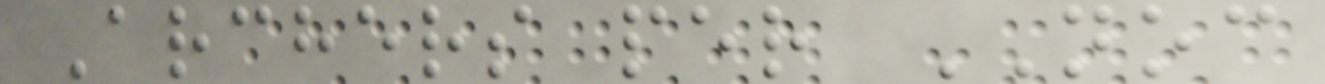Archers per NOC
